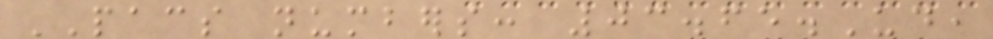PACS numbers: 03.65.Ud,
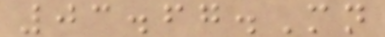03.67.Mn
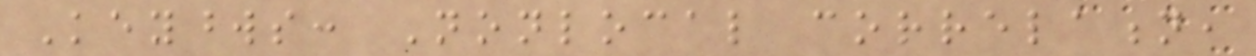Keywords: Nonlocal correlation,
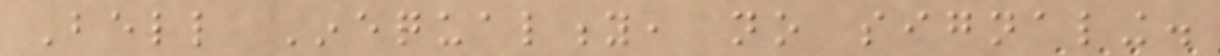Bell Inequality, no signaling.
